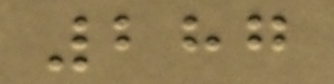287
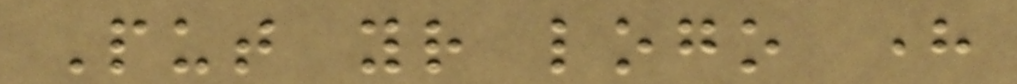Put your logo here
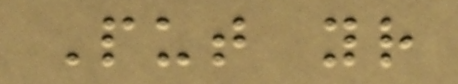Put your
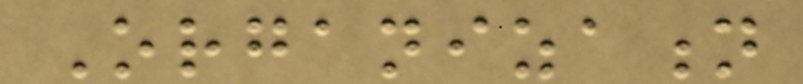Organization
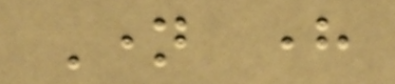Name here
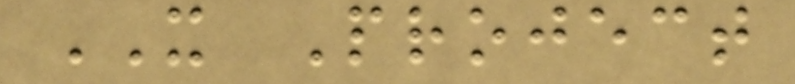IT Project
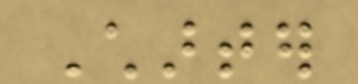Charter
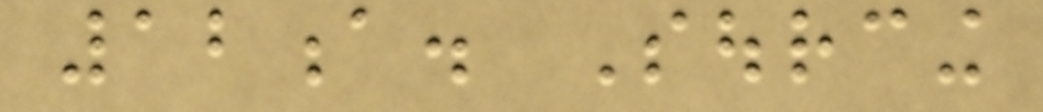12a. Sourcing
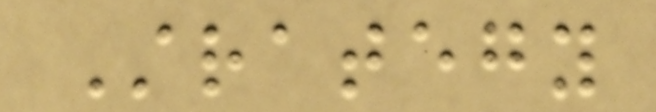Strategy
